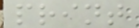print
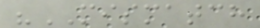"MISMATCH
